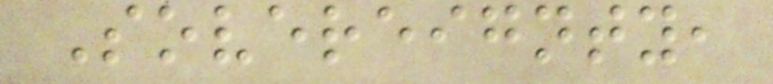Sovereignty,
